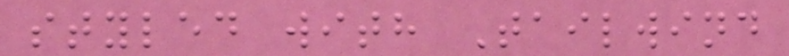styled with Tailwind
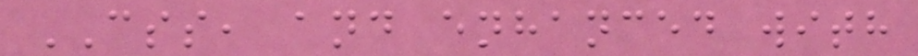CSS, and enhanced with
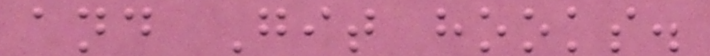and Git hooks.
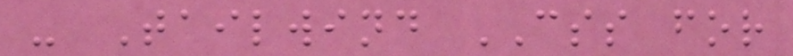- Tailwind CSS for
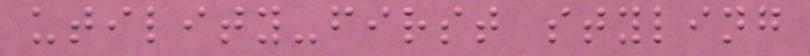utility-first styling
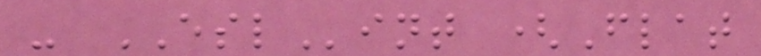- ESLint (Flat
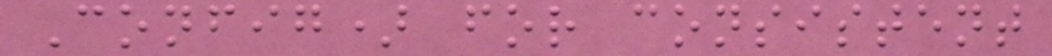Config) for consistent
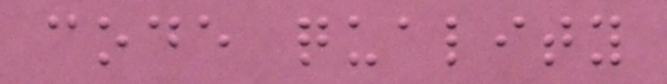code quality
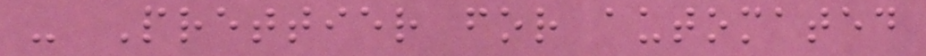- Prettier for automated
